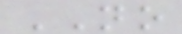NO
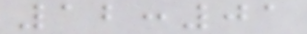12:01
